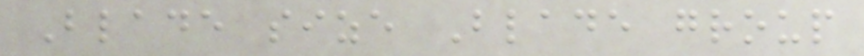Blade size Blade group
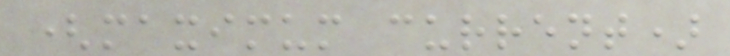(maximum current)
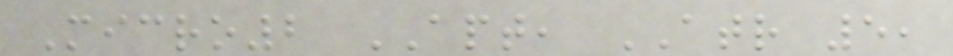Micro2 APT, ATR 5,
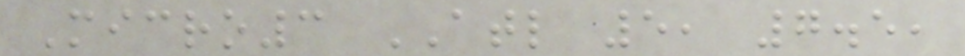Micro3 ATL 5, 7.5,
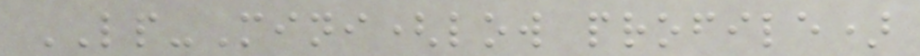LP-Mini(low profile)
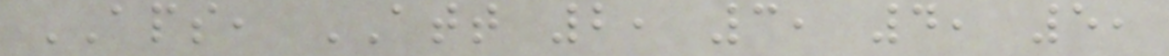APS, ATT 2, 3, 4, 5,
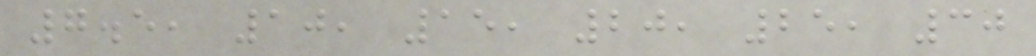7.5, 10, 15, 20, 25, 30
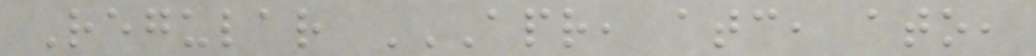Regular APR, ATC, ATO,
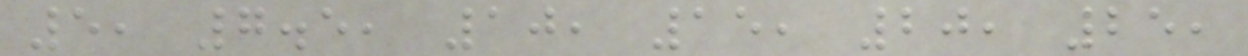5, 7.5, 10, 15, 20, 25,
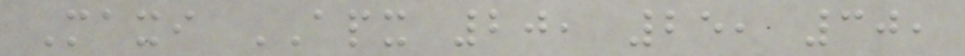Maxi APX 20, 25, 30,
